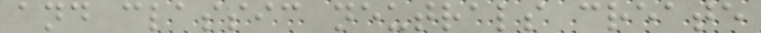and classic neutrals create
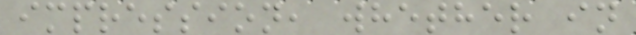impression, whether in
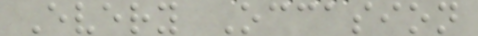Every Occasion
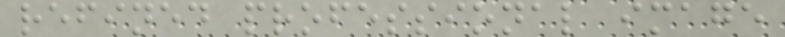refined professional image
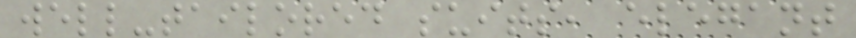well-tailored suits, elegant
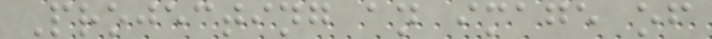Projecting an image of
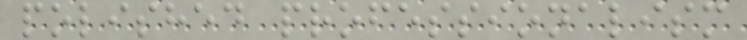polished professionalism
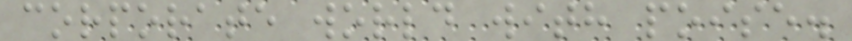corporate world with poise.
